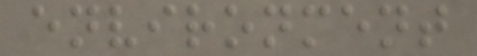environment
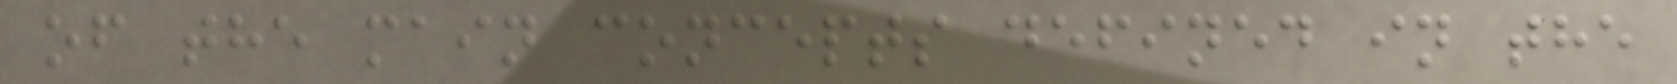of the main concepts defined in the
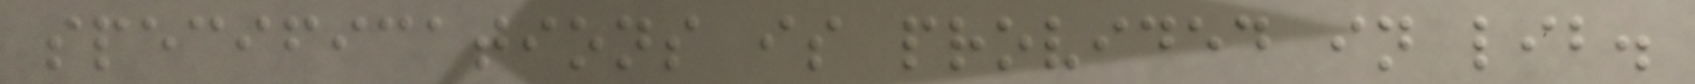specifications is provided in lib.
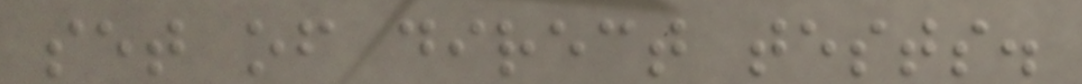set of direct tests.
